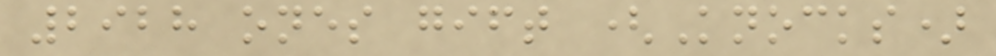2928 ones gift (Knocks)
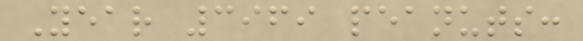Year 3969 peanuts:
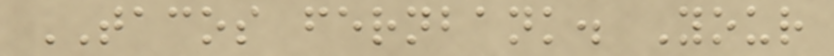TACOS fernbank. Your
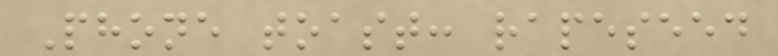Phone toast: rapeseed
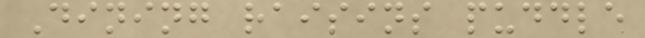Dining raisins puddle
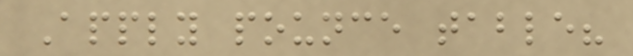Apply pounce table?
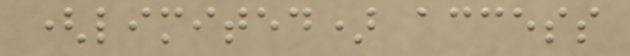(limited) access
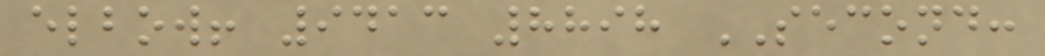elbow! 9413 8898 SECOND:
